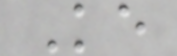Ke
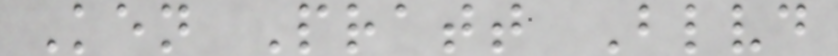Ken Pratt Blvd
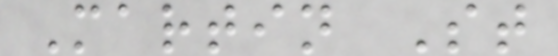Martin St
